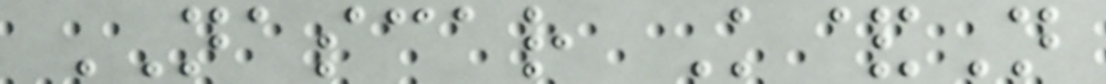NASCAR K&N
